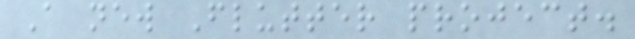A new Flutter project.
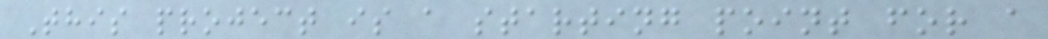This project is a starting point for a
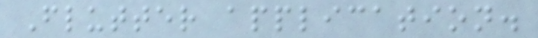Flutter application.
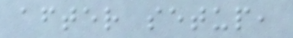after setup,
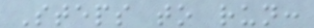Steps to run:
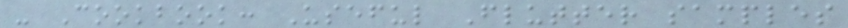- Cookbook: Useful Flutter samples
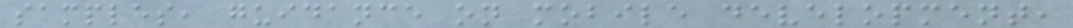samples, guidance on mobile development,
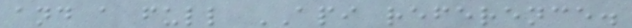and a full API reference.
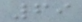69
